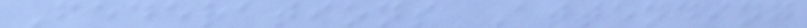Federations Attending
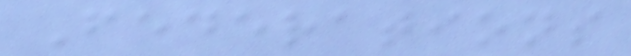Federations
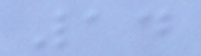14
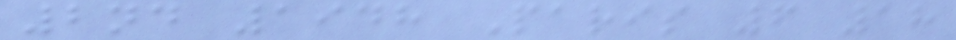2nd 1948 Paris 6 18
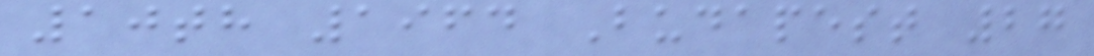10th 1964 Budapest 27
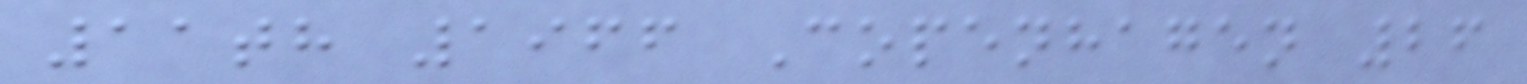11th 1966 Copenhagen 26
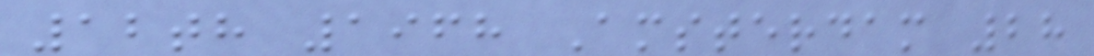12th 1968 Amsterdam 28
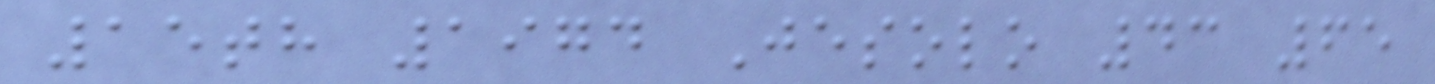15th 1974 Jesolo 43 65
